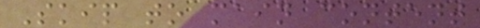Skip to main content
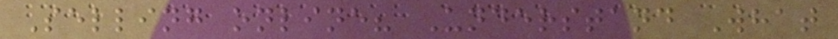Selling online? Understand What
